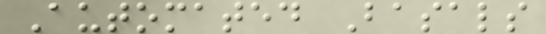Automated Basals
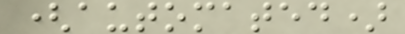(automated)
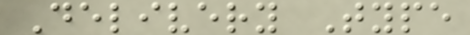Delivery Type
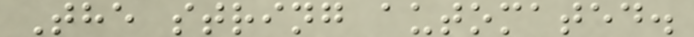The string automated.
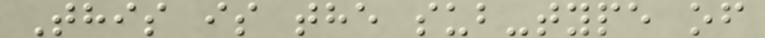This is the sub-type of
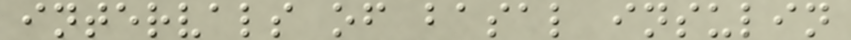intervals of basal insulin
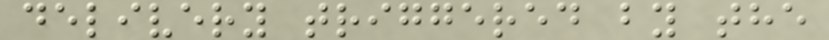delivery triggered by the
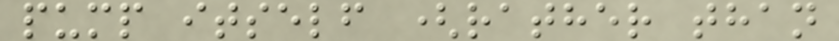pump itself (rather than
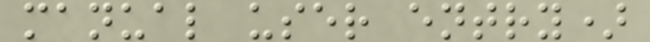manual user entry)
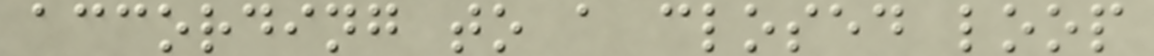according to a closed loop
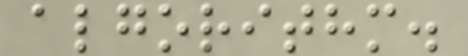algorithm.
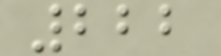222
